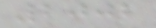2002
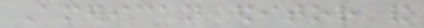American editor and
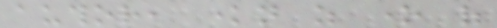author, known as one of
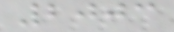2003
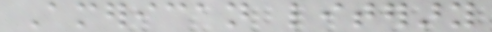American literary
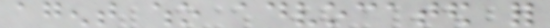agent who advocated for
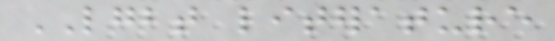LGBT literature
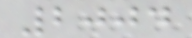2004
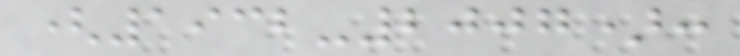(1932-2007):
